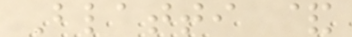Blatti &
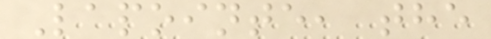Lapointe, the
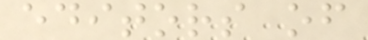editors of
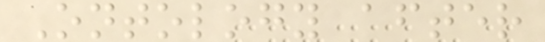Ontology after
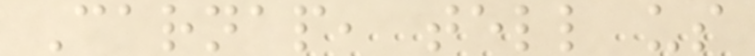Carnap, tell us
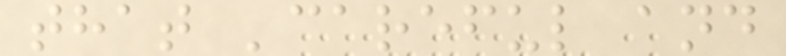that 'careful and
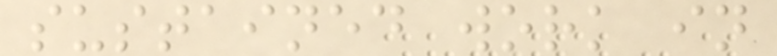sustained work in
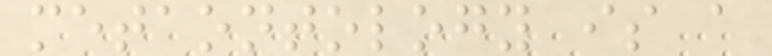metaontology is a
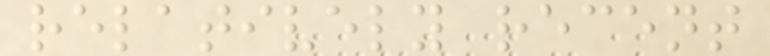relatively recent
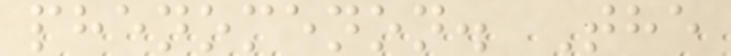phenomenon. The
